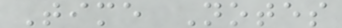Time Notes
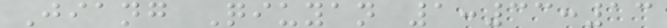Jiang Qiuyan 1:33:13
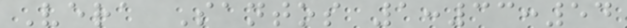Vera Santos 1:33:54
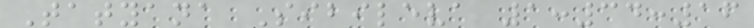Tatyana Sibileva 1:34:16
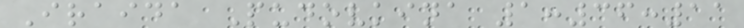Iraida Pudovkina 1:36:11
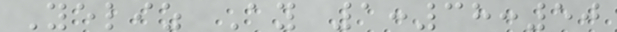Yeliz Ay 1:38:50
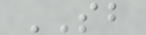SB
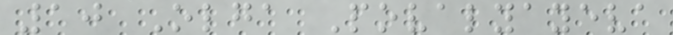10 Olga Povalyayeva
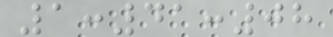1:41:08
